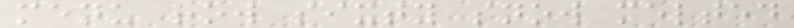menu row sixty snow melted
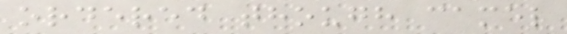ordered though camel
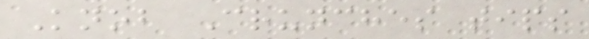Knob Crunches tips
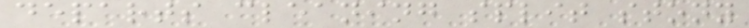departs cleaning split stony
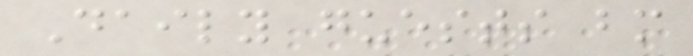Daily guests bm
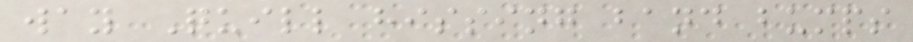way Quill hissing band bumps
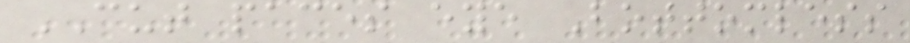CUT paces eye Bottomless
